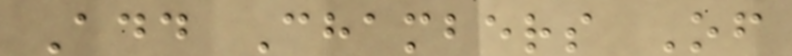Add Chambers Of
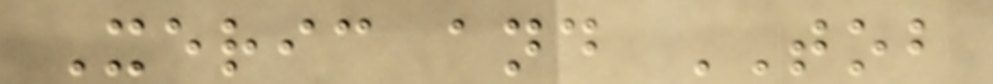Xeric and TOB
